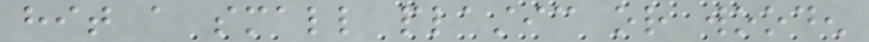hit a small plastic or wooden
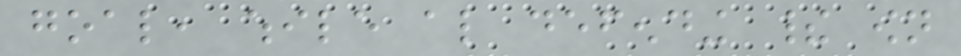goal, while also defending their own
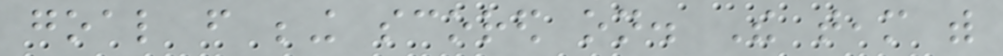goal from being scored on. The team with
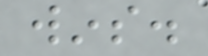wins.
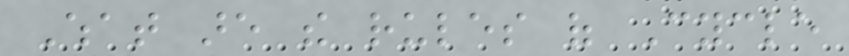What are the rules of Cycle
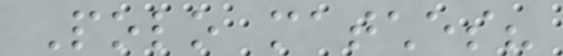Polo matches?
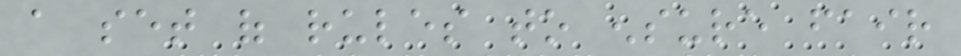a set of rules to ensure fair
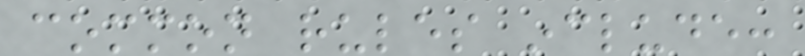common rules include:
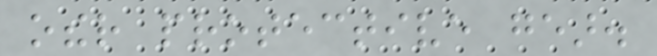other protective gear.
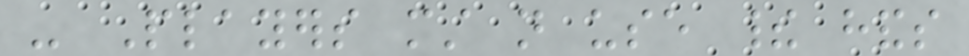- Players must not use their hands
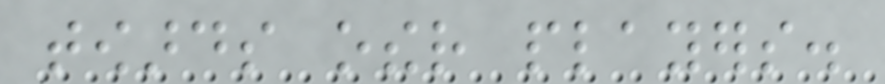towards other players.
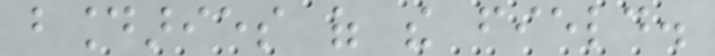boundaries of the field.
